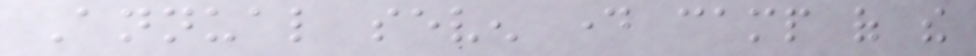Annual seven day camp of the
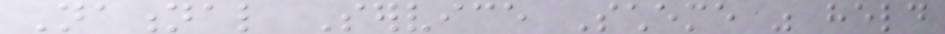National Service Scheme was held
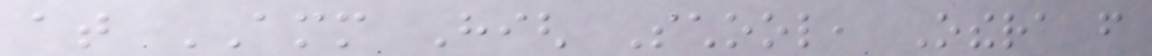at AMM High School, Othera from
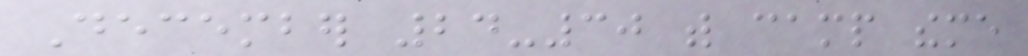December 24-30 with camp theme
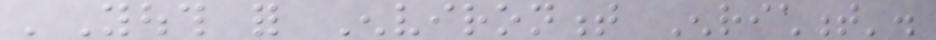'Youth for Environment Enrichment'.
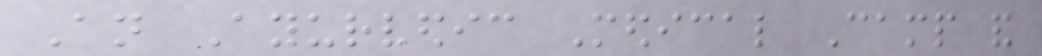An Ayurvedic Medical Camp and
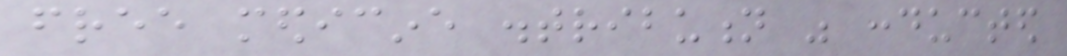free medicine distribution was conducted
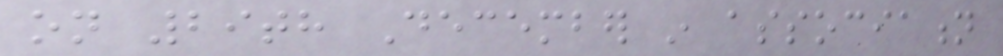on 29th December in association
